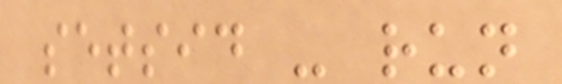setsid - run
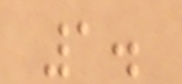1.
